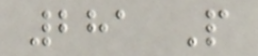281 P
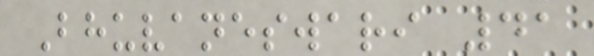Bhuvaneswari 41
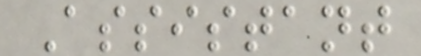Assistant
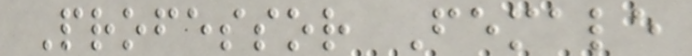Professor Female
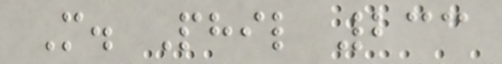M. Phil 233
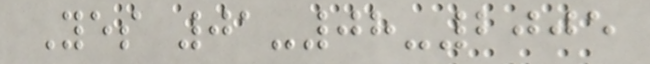Yes 01-08-2005
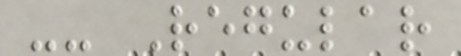-- Regular
